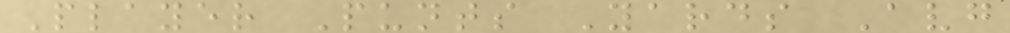Player Punts Yards Avg
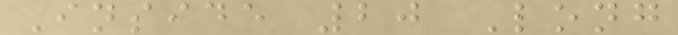Inside 20 Long
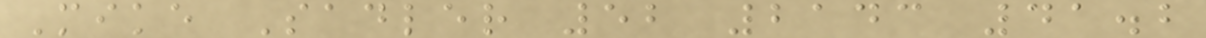Mike Sadler 52 2143 41.2
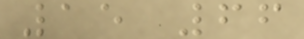15 66
